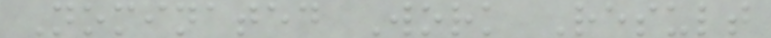Nominated Work Result
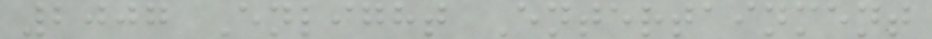2007 Enlight Entertainment
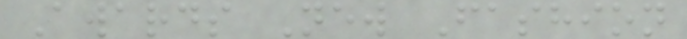Awards New Fashion
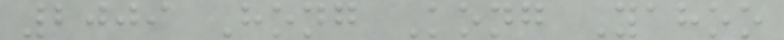2009 Hong Kong Yahoo
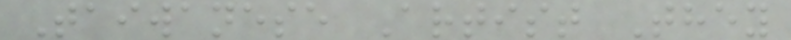Taiwanese Artist They
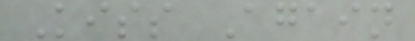Kiss Again
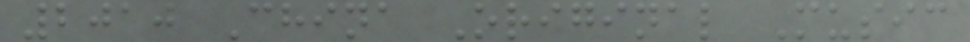2010 China Original Music
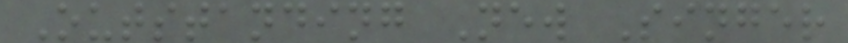Outstanding New Singer
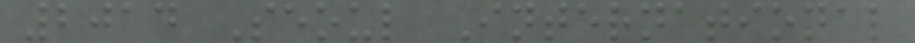2014 Seoul International
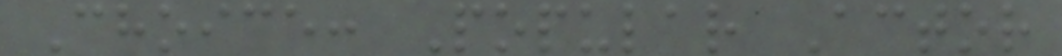Choice: Popular Actor
